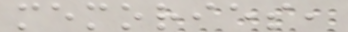memories,
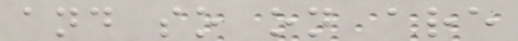and so on are
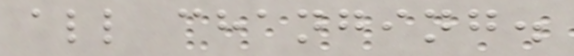all changing.
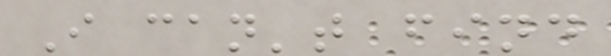I can't find
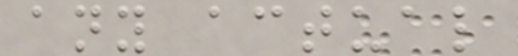any actual
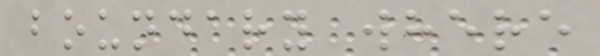boundary where
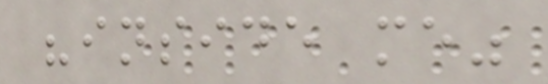"inside me"
